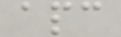apc
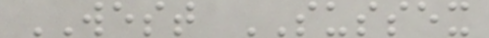WEST SUSSEX
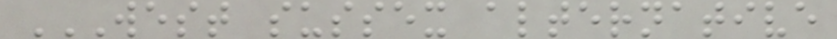WEST SUSSEX ALTERNATIVE
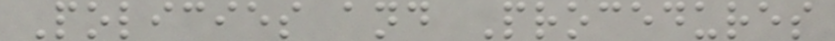Policies and Procedures
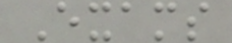Exams
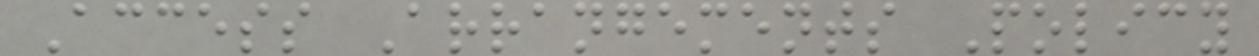Access Arrangements Policy
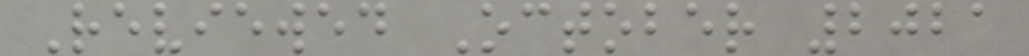Reviewed October 2021
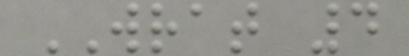WRAT 4
